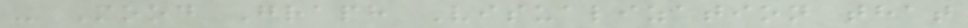- Mood Graph Visualization that
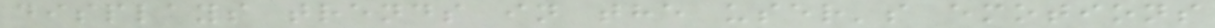displays trends in the user's emotions
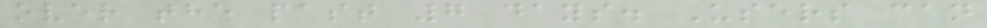over the past 7 days. Users can
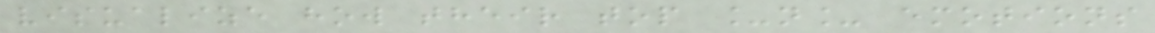visualize how their top _n_ emotions
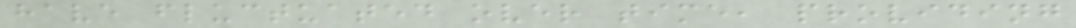have fluctuated over time, providing
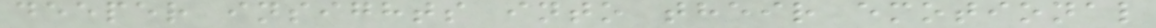deeper insights into their emotional
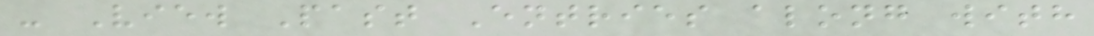- View Past Entries along with
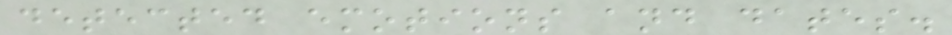detected emotions and dates.
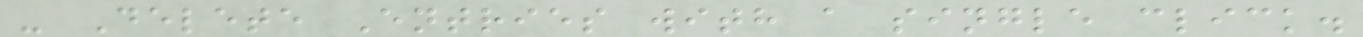- Delete Entries with a single click.
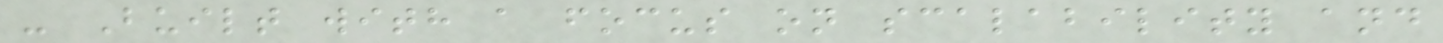- Built with a focus on scalability and
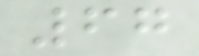67
